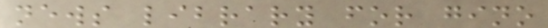news library for gino
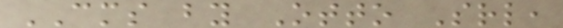CMS by Otto Srl,
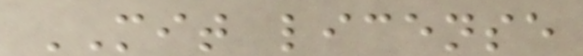MIT license
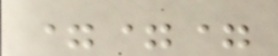===
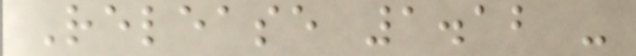Release 1.12 -
